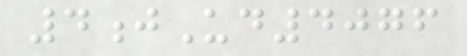4jUd4076
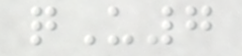qU7
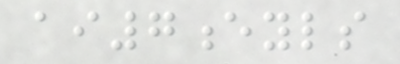ai7eyls
